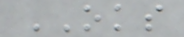OKS
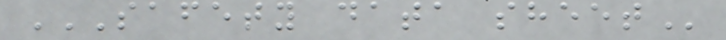SAFETY DATA SHEET
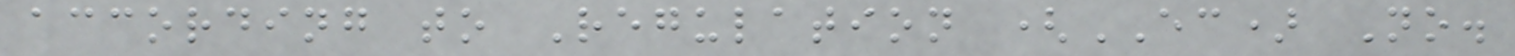according to Regulation (EC) No.
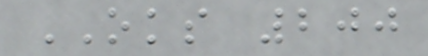OKS 200
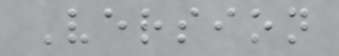Version
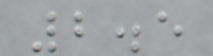2.5
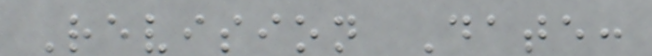Revision Date:
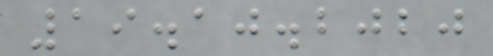19.10.2020
